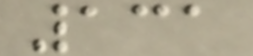131
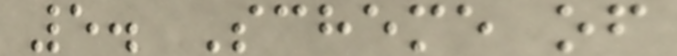5. Scheme of
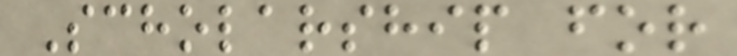Scholarship for
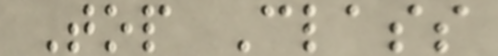Top Class
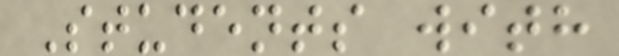Students with
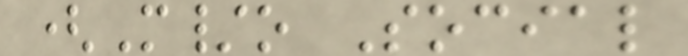(M/o Social
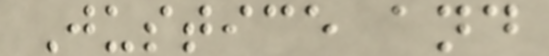Justice and
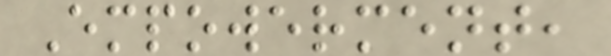Empowerment,
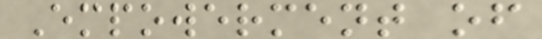Empowerment of
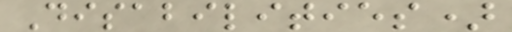Disabilities)
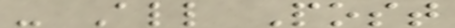- All Post
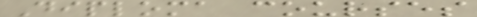Diploma courses
